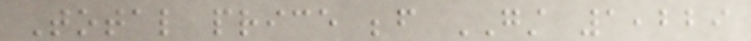Total price before GST 1,229
